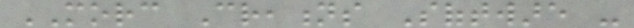MORC Creations Software -
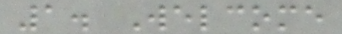1. Welcome
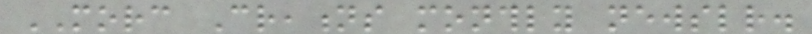MORC Creations monthly newsletter.
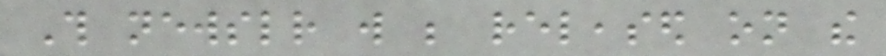This newsletter will be released on the
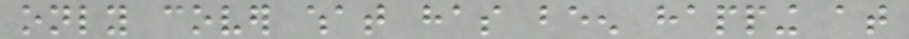only cover what has been happing at
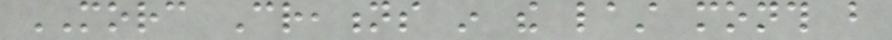MORC Creations in the last month but
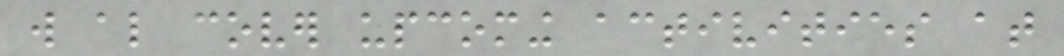will also cover upcoming activities at
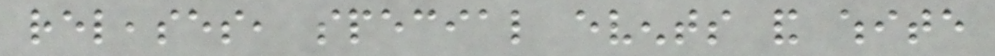releases, special events and white
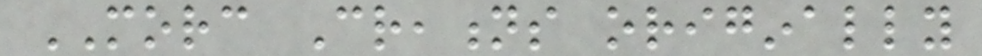MORC Creations originally
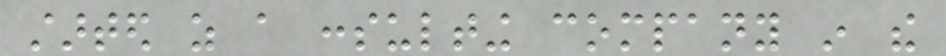started as a consulting company in the
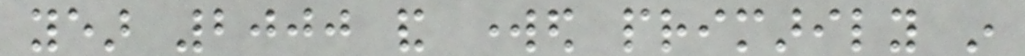year 2000 and worked primarily in
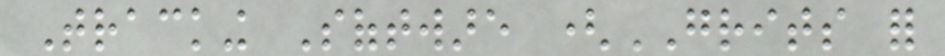Tracking Software (GRITS for
